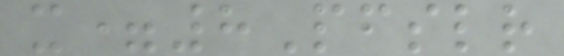x=8Pfslr
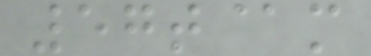57t@m
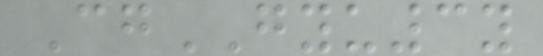CgGYU3y
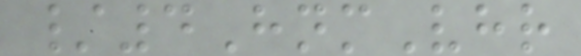/4HnmVhr
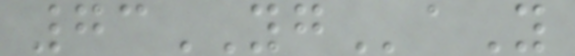73YGaY
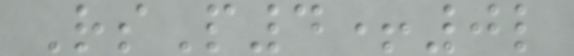RsP4+0l
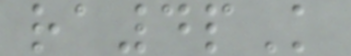ra4pK
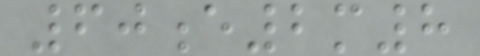60e2m8
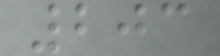203
